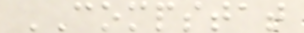COMPSTAT
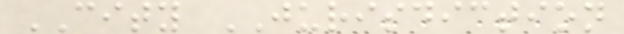CITY JURISDICTION
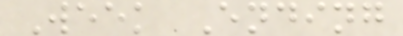Week Ending
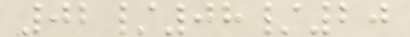02/08/20
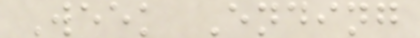Week Ending
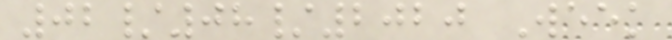02/08/2020 Week
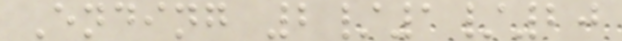Ending 2/1/20
